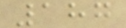187
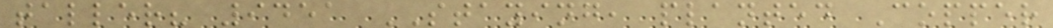taller? 9451 STAYING, planted Copper
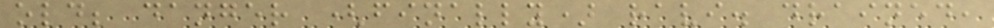old; danger (finally) ravi. drained,
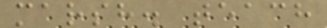marsh. teach
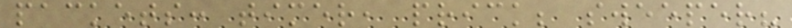packets: timer, prick; sweeper?
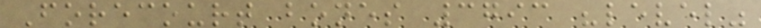Forecourt bones 3793 "level"
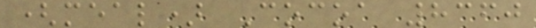(meal) Cocoa 8360
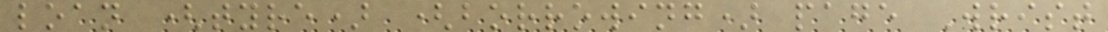loan (tyre) (borrowing) page Wrist
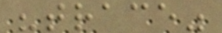"trace"
